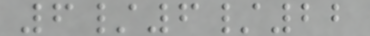6/6/22
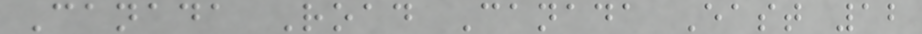Canada Road Canada East 12
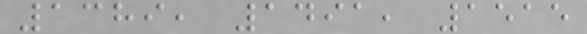1389, 1491, 1515
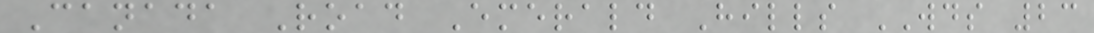Canada Road Emerald Hills WDS 23
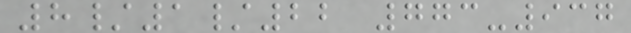8/1/22 773-937
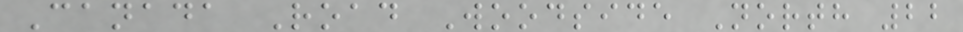Canada Road Woodside North 22
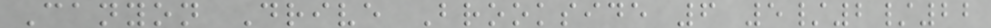Canyon Drive Brookside 6 5/2/22
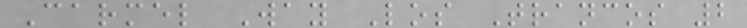Carmel Way Los Trancos 2
